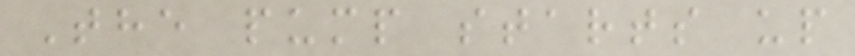The pump starts up
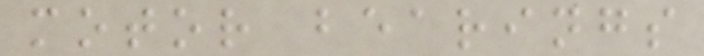motor bearings
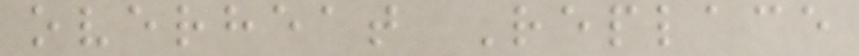overheat Replace
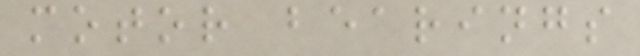motor bearings
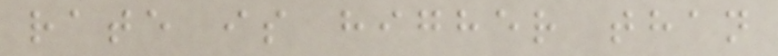rate is higher than
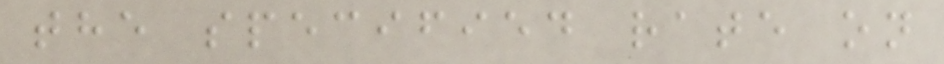the specified rate on
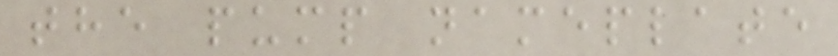the pump nameplate
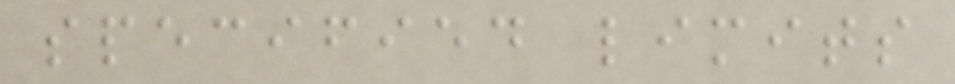specified limits
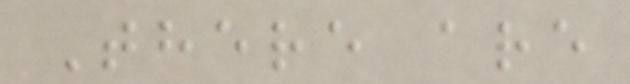There are
